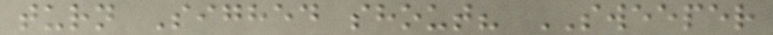turn Sighed shout? SWEEPER
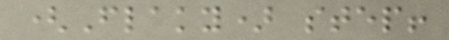(Flaky) step!
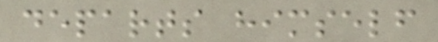departs himself
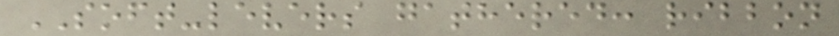SOFT-levers gathered: ribbon
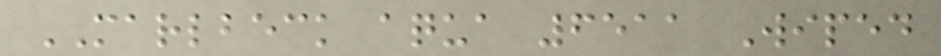MARLBECK aqua 6511 Wiped
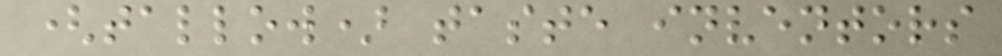(tallow) taste inventors
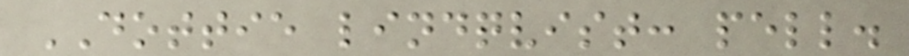DOTTIE lindqvist: pell.
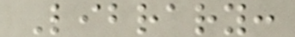Library:
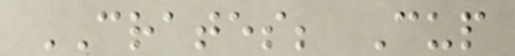CRATES; Cup
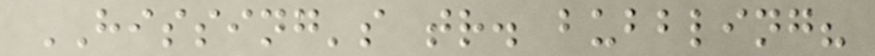HISSING's tr. bubbling?
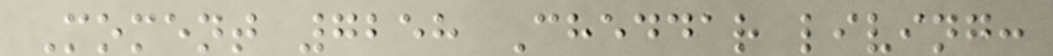Moment 7258 Cheddar living:
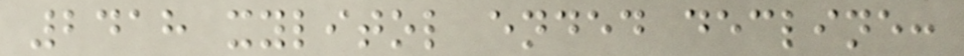2418 xylitol ended decline:
